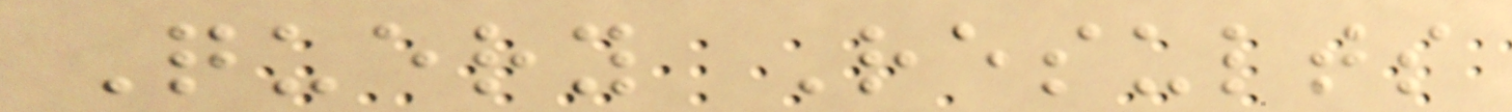Query Results
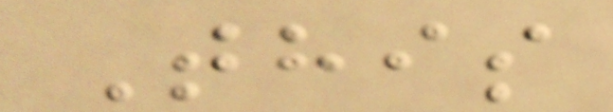This
